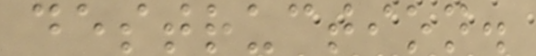destruction.
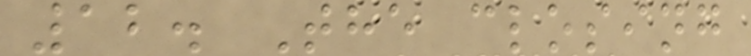12. The closing
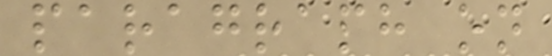paragraph on
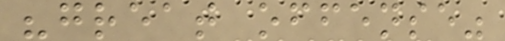"great offense"
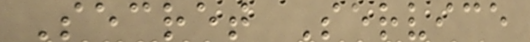Secret Service
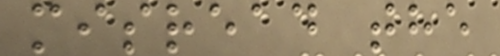misread the
